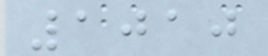1010
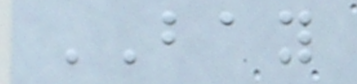BAY
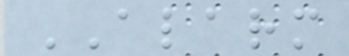ALARM
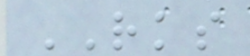RKS
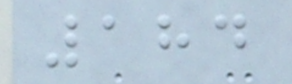184
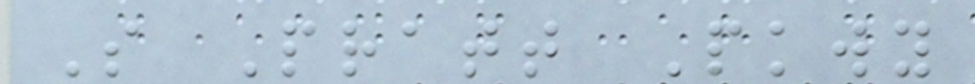S Pratt Pkwy
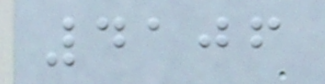4106
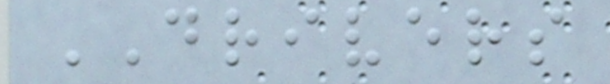DRIVERS
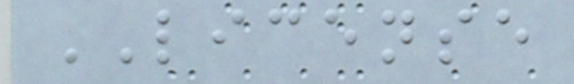LICENSE
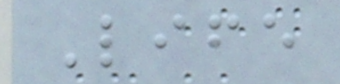Life
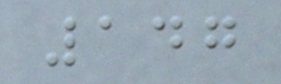147
